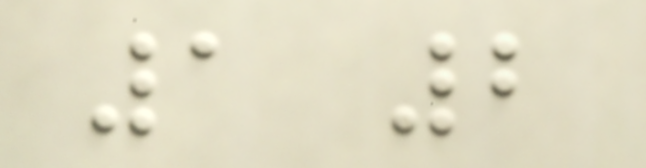1 2
